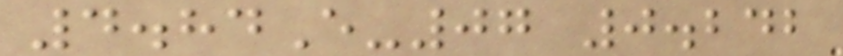4.84E-07 0.242
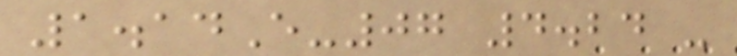1.14E-07 4.24 -
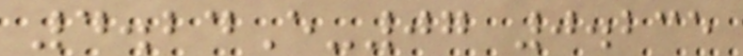4.24E-07 0.235
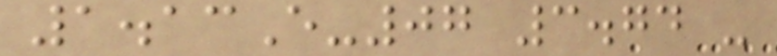1.13E-07 3.74 -
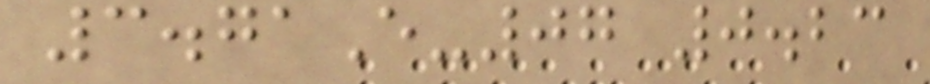3.71E-07 0.23
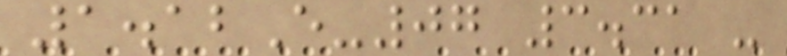1.12E-07 3.31 -
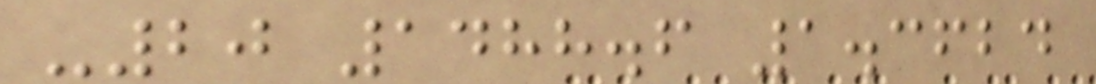-20 1488.6 1.3624
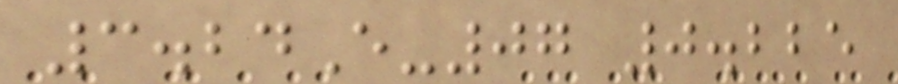3.24E-07 0.225
